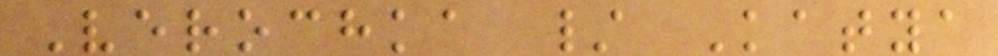Verochka / Katya
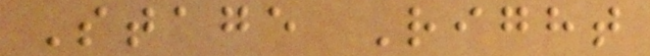Stage Right
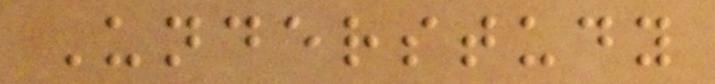Understudy
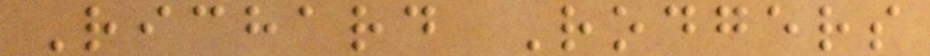Richard Rodgers
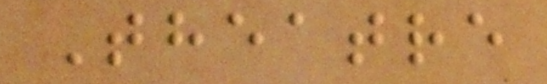Theatre
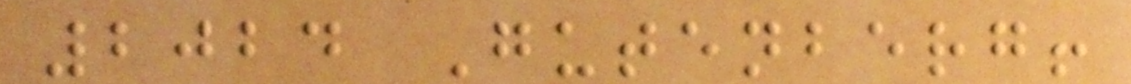2024 Gutenberg!
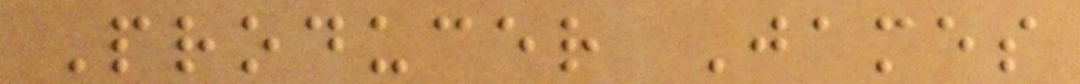Producer James
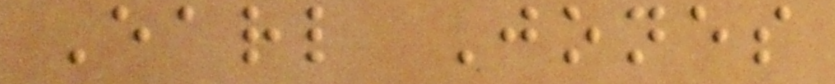Earl Jones
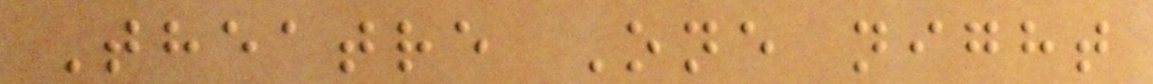Theatre One night
